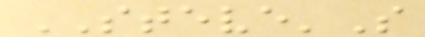STEVE'S
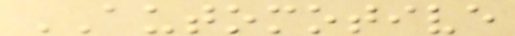AUTOMOTIVE
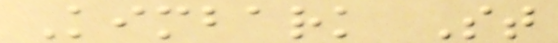Kimbark St
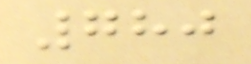780
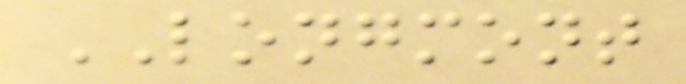LONGMONT
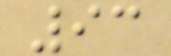93
